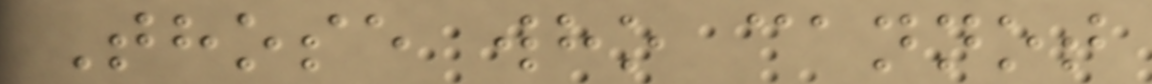Those who cannot
